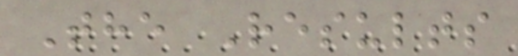The Results
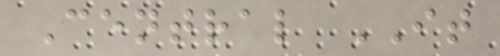Central IT
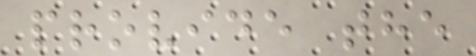provide the
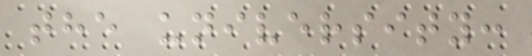the university:
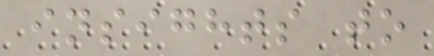insights to
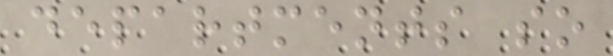departments so
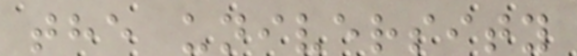the university
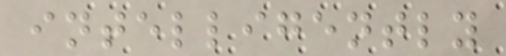intelligently
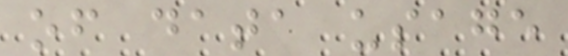of data usage
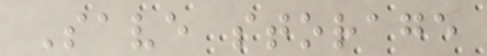Save storage
